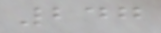247
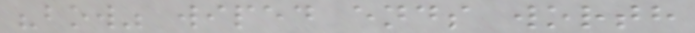"bow" wiped ends worth
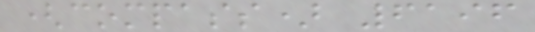(compass) 6196
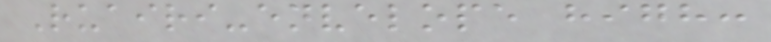Ruairi-envelope high:
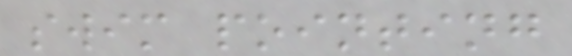swim pointing
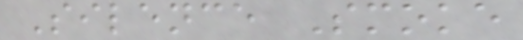Silence Smoke
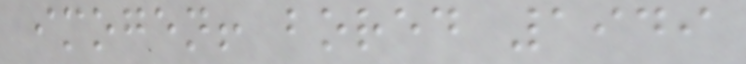imogen! bored 1949
